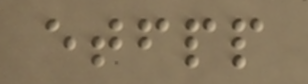etfpp
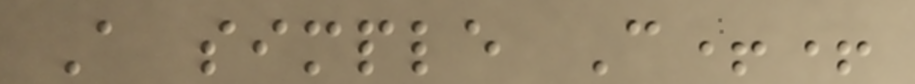A simple C++
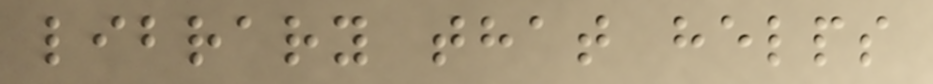library that helps
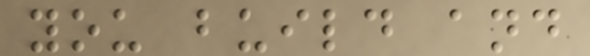you build and
